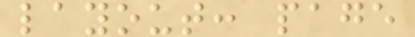layout: page
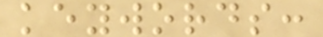keywords:
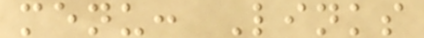menu: Links
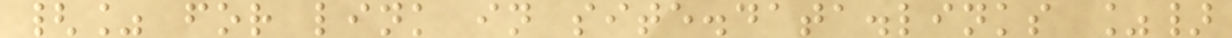{% for link in site.data.links %}
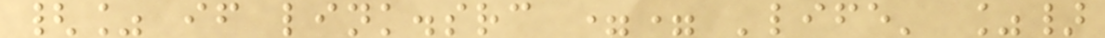{% if link.src == 'life' %}
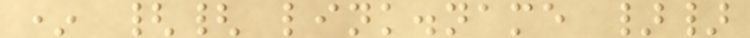* {{ link.name }}
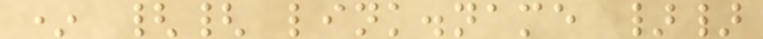* {{ link.name }}
